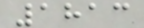1813
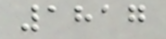1817
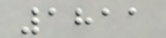1811
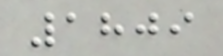1809
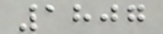1807
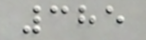385
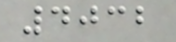4032
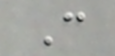C
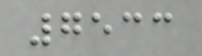7533
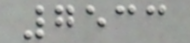7533
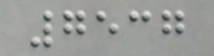7537
